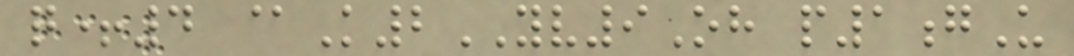q+4 @K2YV9Oh p1gU
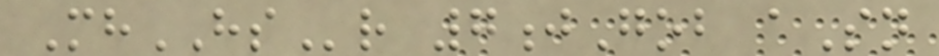MhHSr 7jGob aSn
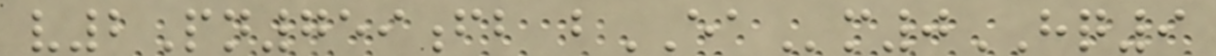v2Pn759fb bEAm0HQ9
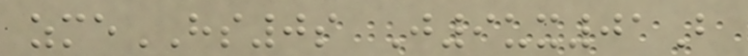zmeHS0s J9ux01B
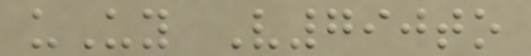uUy V790to
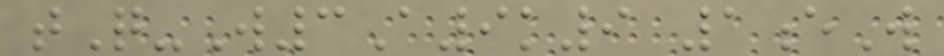tQ-W3A9k9 1eW
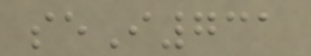seI731
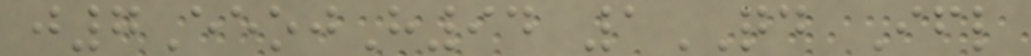j7EeojH94 1QD Ifl
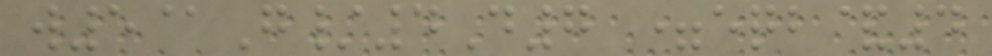w5@G/4D7 =eqb&4
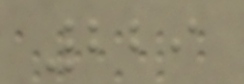229
